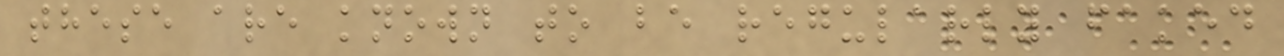these are known to be regularly faked
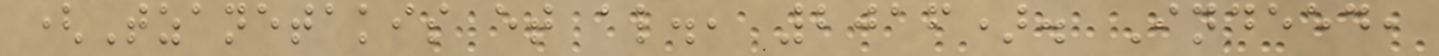(Tzanetakis et al., 2016). Indeed,
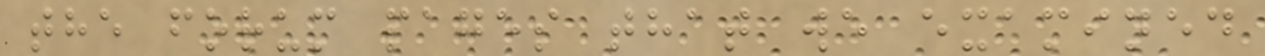the forum pages that we examined
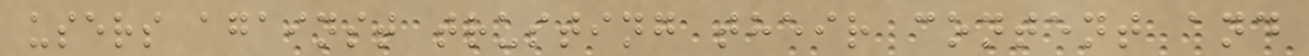users against trusting their content and
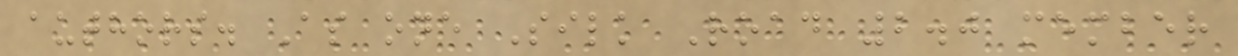authors. As one Silk Road 2.0 member
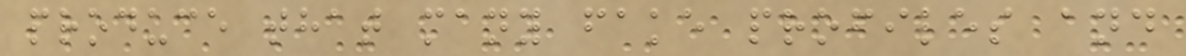produce that many fake profiles and
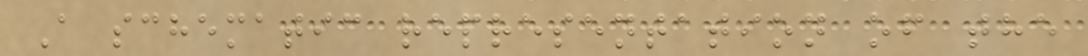A schematic representation of the
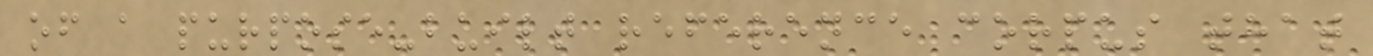of a purpose-built reference corpus that
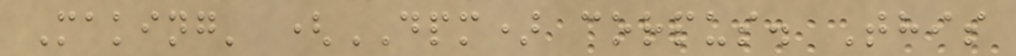Making' (DPM) corpus. This
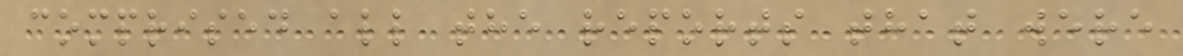comprised all the reports that were
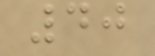40
